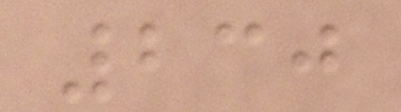230
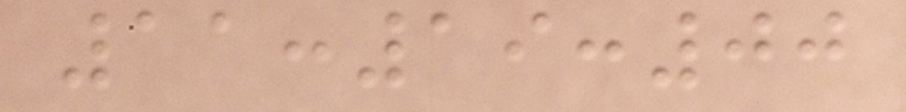11:19:00
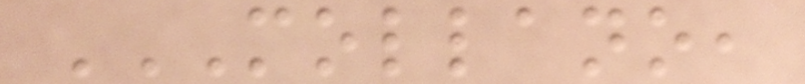MOLLANO,
